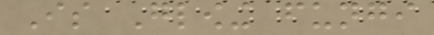Is Glowing fungi
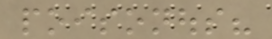poisonous?
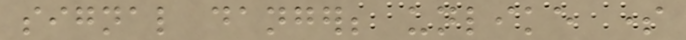signal danger; unlike some
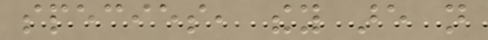species, they are not
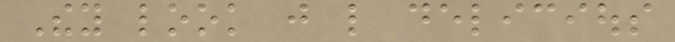They look just like delicious
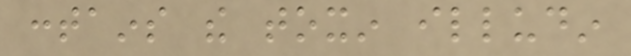contains the toxin illudin
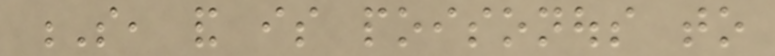S, and is poisonous to
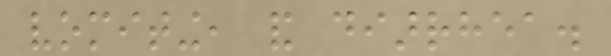vomiting, and diarrhea.
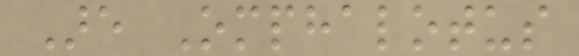Are Omphalotus
